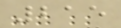215
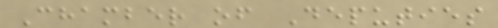Chamber of Deputies
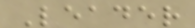Leader
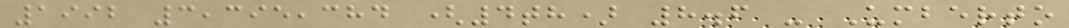1992 3,395,384 (4th) 8.6 - Umberto
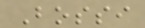Bossi
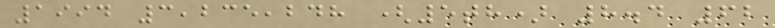1994 3,235,248 (5th) 8.4 62
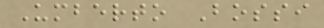Umberto Bossi
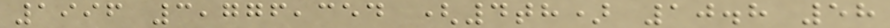1996 3,776,354 (4th) 10.8 58
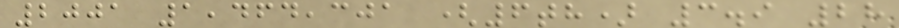2001 1,464,301 (6th) 3.9 28
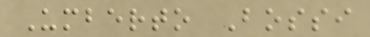Umberto Bossi
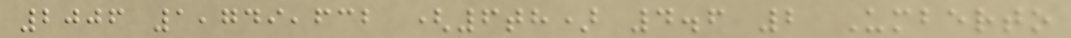2006 1,749,632 (6th) 4.6 2 Umberto
